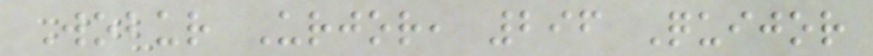Wobur Urjor, 296 Quijor
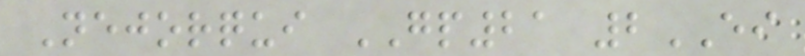Nejorqui GP21 2EI
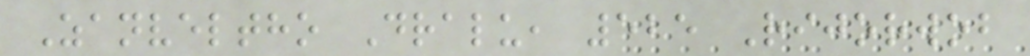Zanveltho Dralu, 525 Rijorwob
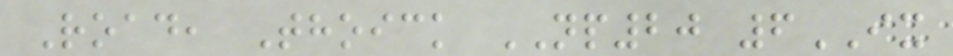Road, Thoick NP20 6IX
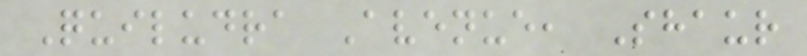Quiludra Avenue, Shaur
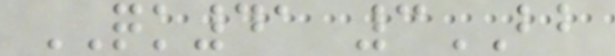QK41 3BB
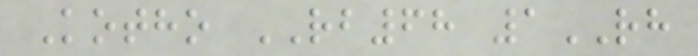Kotho RB68 1RH
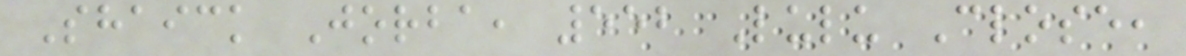Shaick Jorba, 552 Lulu Close,
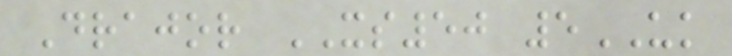Drajor XS50 5UK
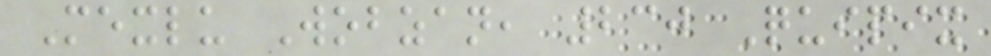Mexlu Wobzan, 230 Quipix
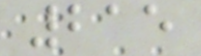215
